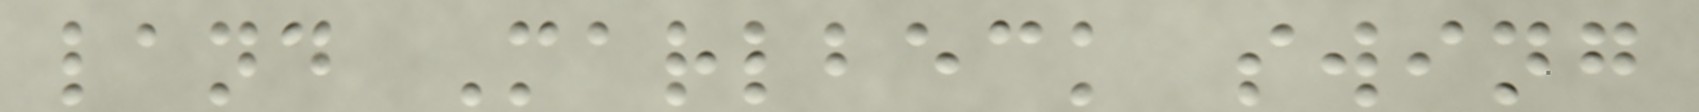land Marlbeck swing
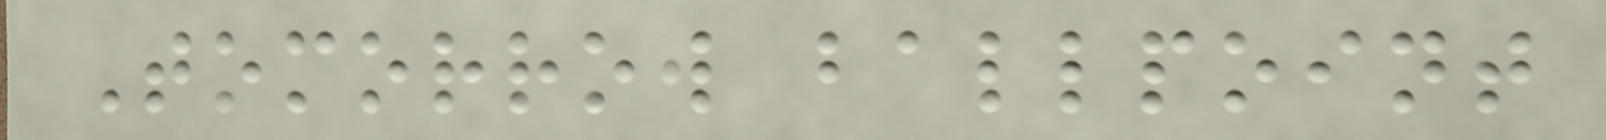Tomorrow ballpoint
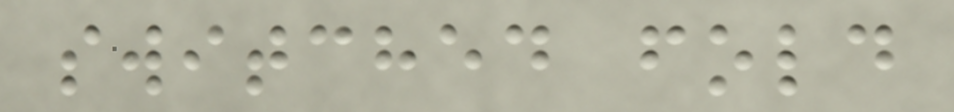switched fold
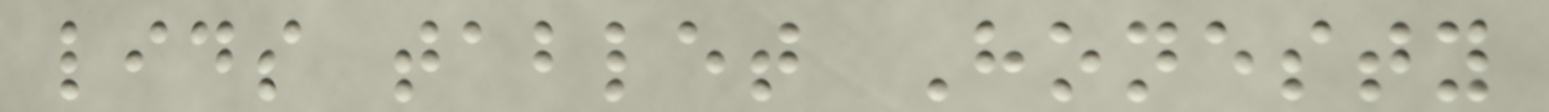lids tablet Honesty
